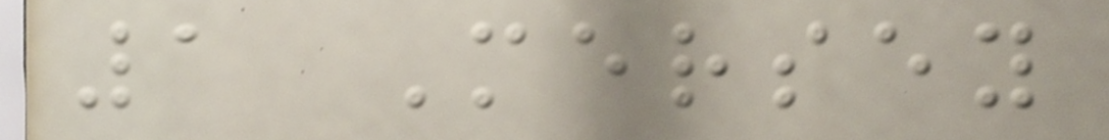1 Mersey
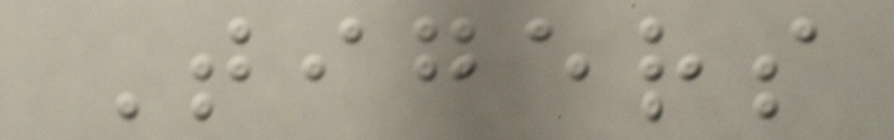Tigers
